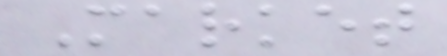Market
